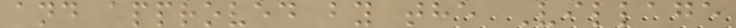and approved by the Village
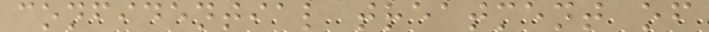confidential treatment of
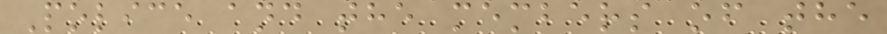Police and the members of the
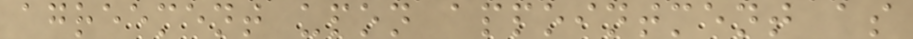agreement upon appointment as
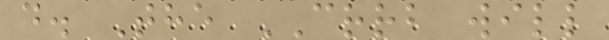d. The CRRB will
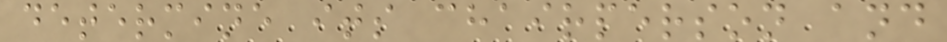determine its chairperson and
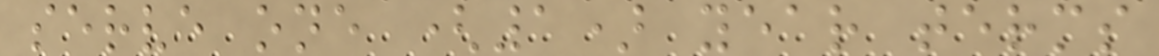serve one (1) year terms
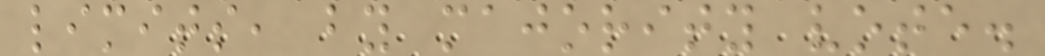limits, by majority vote.
